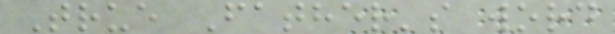True Father's word
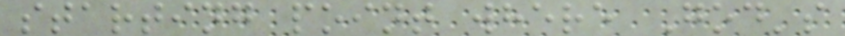starting point where God's
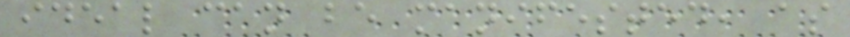ideal can be manifested, as
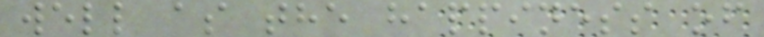well as the happiness of
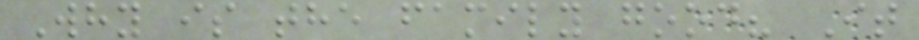Why is the family good? It
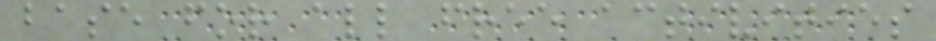base for all free activities
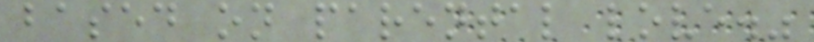based on parental love."
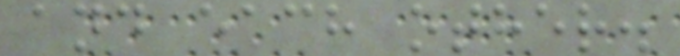and each other.
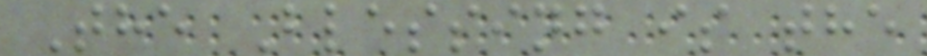The Blessing is the
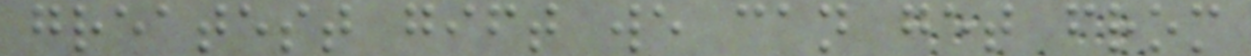greatest gift we can get from
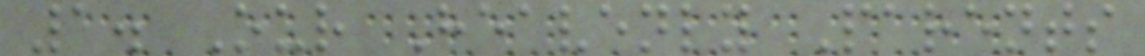1. Our Heavenly Parents
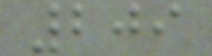209
